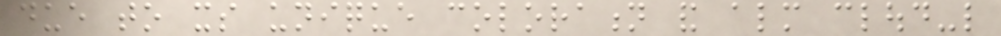due to its unique coloration and almost cloud-like
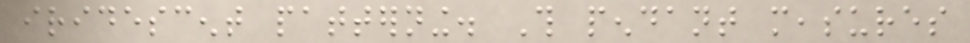iridescent patterning. This pendant measures
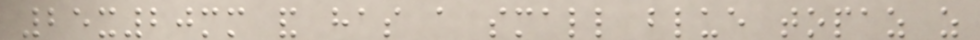25x20mm and has a small blue topaz as
